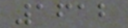1612
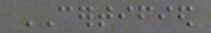CERTIFIED
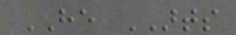HE ARTS
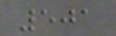501
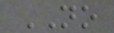NO
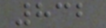832
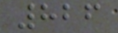826
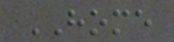HOME
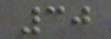30
